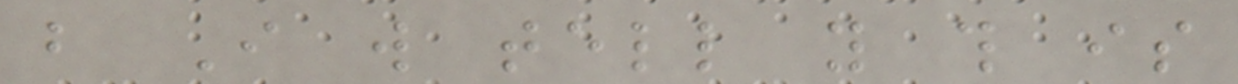but I will tell you this is
